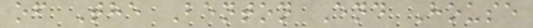of The Benton End House
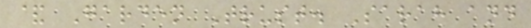& Garden Trust. Sarah and
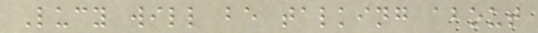Lucy will be talking about
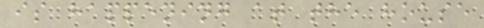is happening at the house
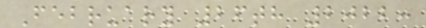February 26th 2022:
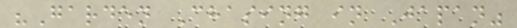"Garden Chasing in Japan"
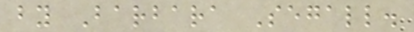by Barbara Segall.
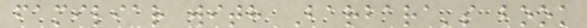familiar with Barbara's book
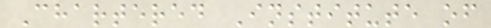Chartered Institute of
